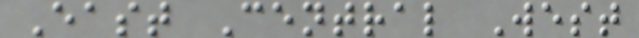East Central West
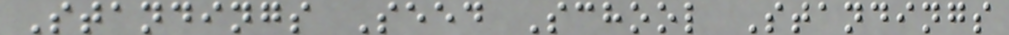Standings Seed School Standings
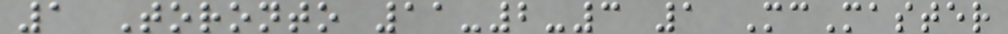1 Toronto 11-2-3 1 McMaster
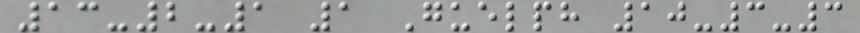13-2-1 1 Guelph 10-3-3
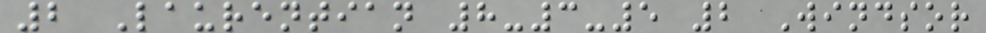2 Laurentian 8-3-5 2 Windsor
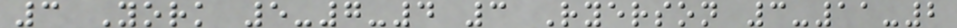3 York 5-7-4 3 Ryerson 3-11-2
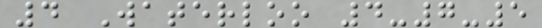4 Waterloo 4-7-5
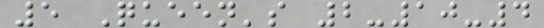5 Queen's 2-10-4
